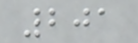201
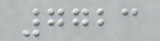7723
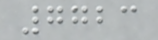7723
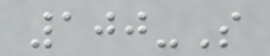100-S
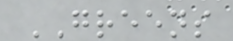GREENS
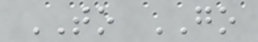TO GO
